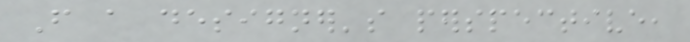From a designer's perspective,
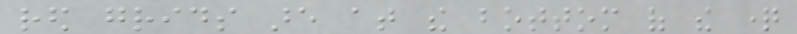red grids are at the bottom of the question
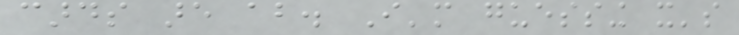cards are about. I'm guessing it's
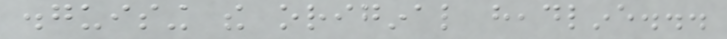disguising the original headline...
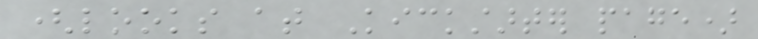(looks at Kickstarter page)
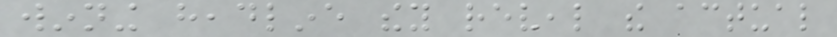winning headline they reveal the actual
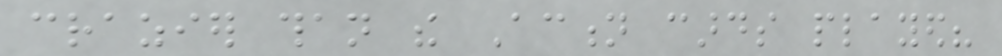crazier than the Action cards played?
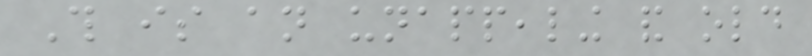This is an unappealing and old
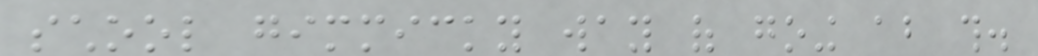school gimmicky way of going about this.
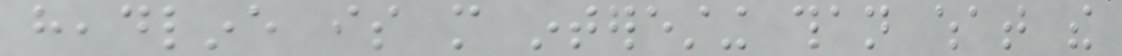headline is more interesting than what the
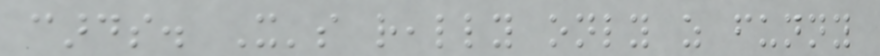cards. It's really only as funny
